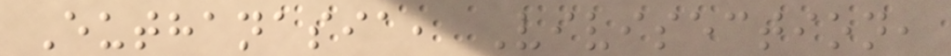Euthanasia, Vivisection,
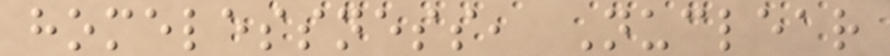homelessness, Nuclear
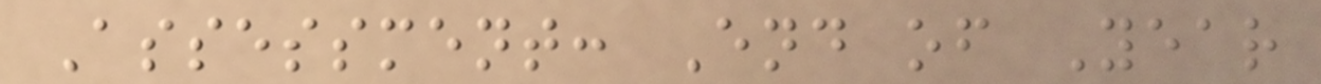Assessment: End of Year
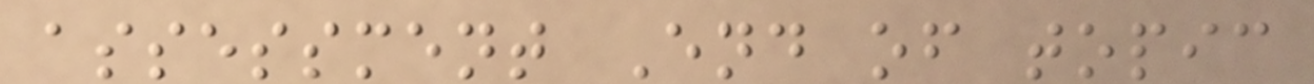assessment End of topic
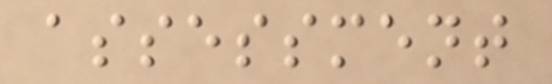assessment
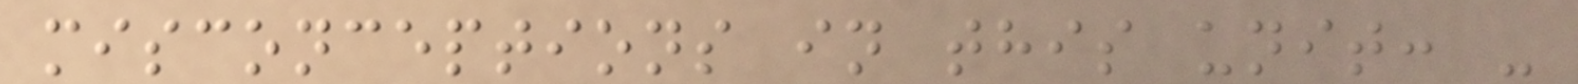misconceptions in this unit: -
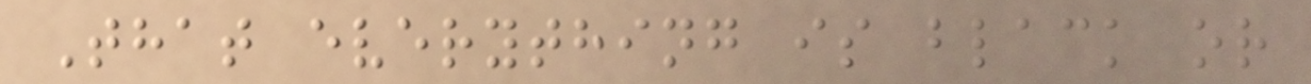That everything is black or
